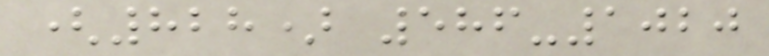(828) 586-1020
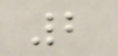2
